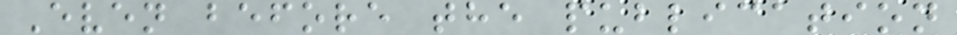Even before the publication
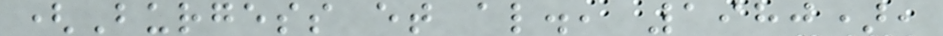(Burgess et al., 1980),
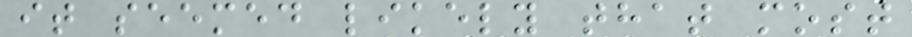it seemed likely that most
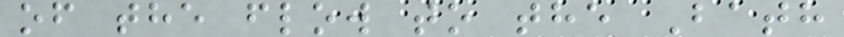of the flow to the Bath
